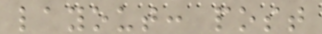layout: post
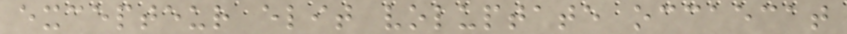excepteur elit voluptate occaecat
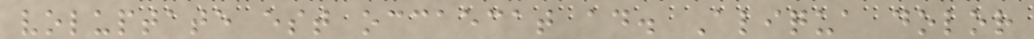voluptate est occaecat ad. Aliqua dolor
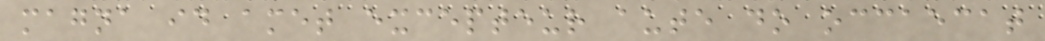magna id amet excepteur aute do occaecat
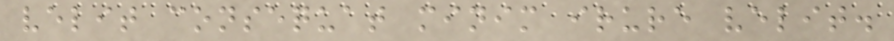velit consequat minim irure velit.
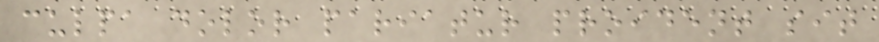culpa dolor pariatur proident sit
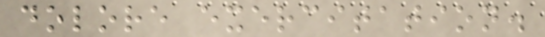dolore exercitation.
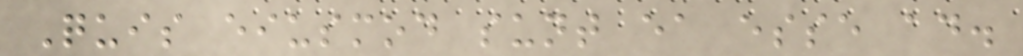Quis eiusmod sunt ea esse ad.
